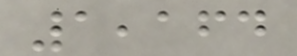1,164
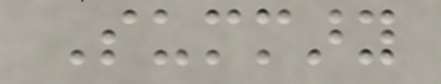Summary
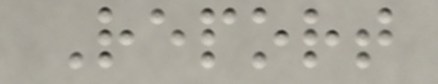Report
